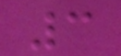3
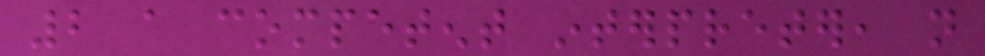2 a competent interpreter, not
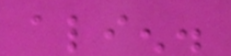alien.
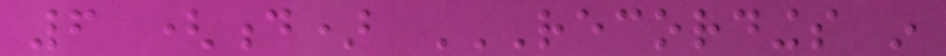6 (d) RECORDINGS IN
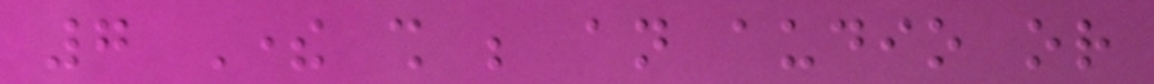7 There shall be an audio or
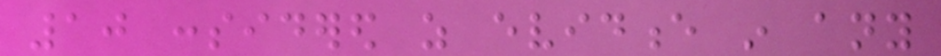10 considered as evidence in any
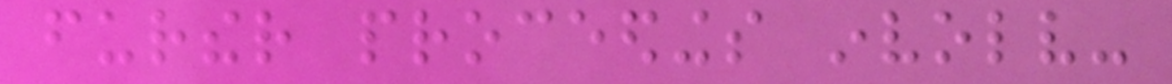further proceedings involv-
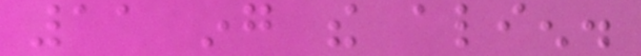11 ing the alien.
